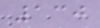130
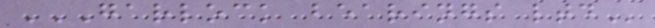GARLOCK BEARINGS LTD
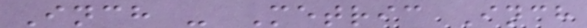Inch - Metric Inch
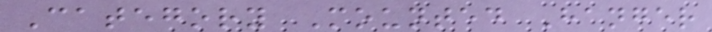Category Mounted Hanger
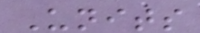Units
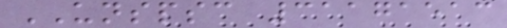UNSPSC 31171513
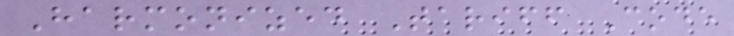Harmonized Tariff Code
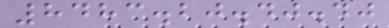8483.20.40.40
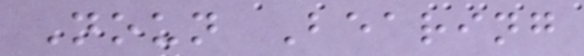Noun Bearing
